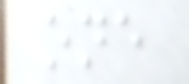one
